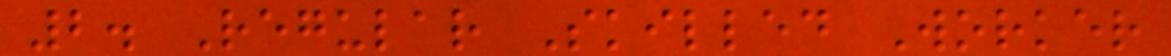2. Regular Skilled Worker
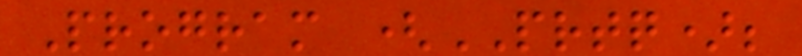Program (PRTQ);
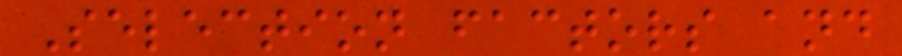Selection factors and
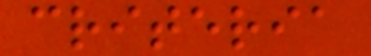criteria
